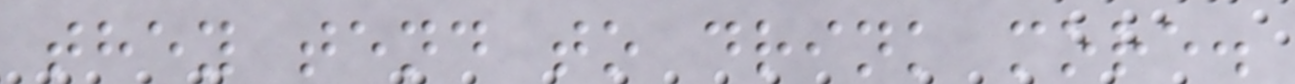they tend to drink more.
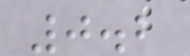0.2
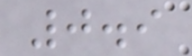0.9
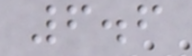6.6
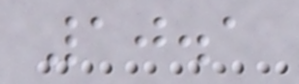10.1
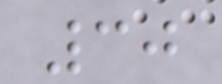30
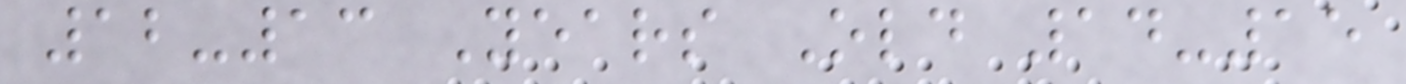12-13 Years Old 14-15
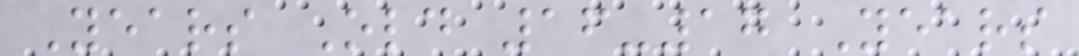Years Old 16-17 Years
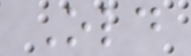Old
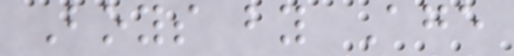Boys by Age
